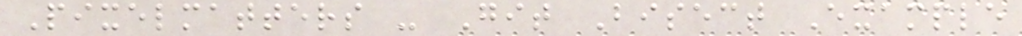Pixelmatters - Git Bisect Example
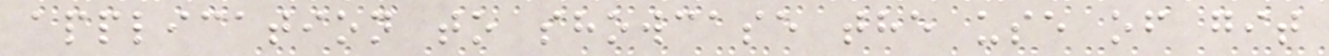application to showcase the use of git
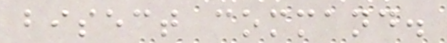bisect command.
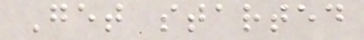Get started
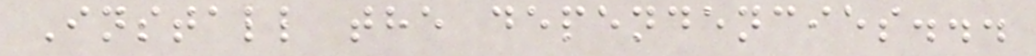Install the dependencies...
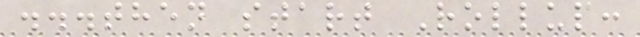...then start Rollup:
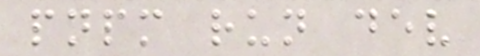pnpm run dev
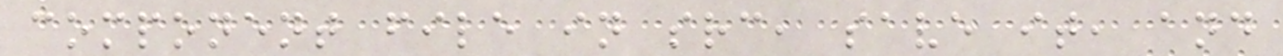component file in src, save it, and
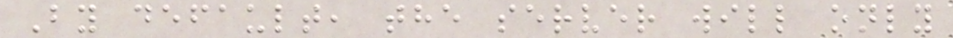By default, the server will only
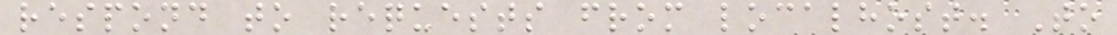respond to requests from localhost. To
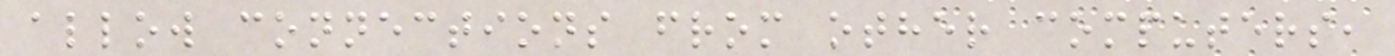allow connections from other computers,
